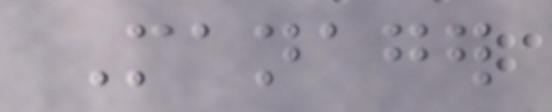Manager
